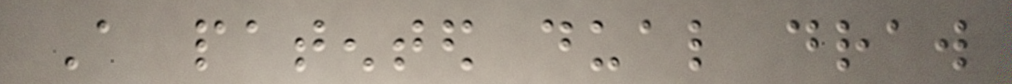A patented dual draw
